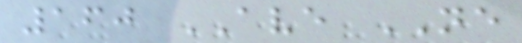160 AVE NE
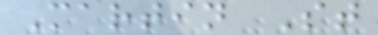Martin St
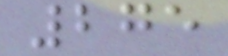275
